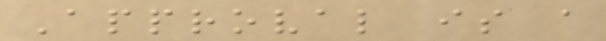Approval is a
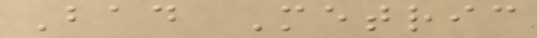Bad Metric
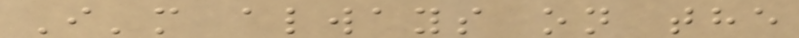I'm always on the
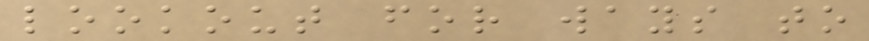lookout for ways to
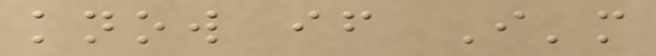know if I'm
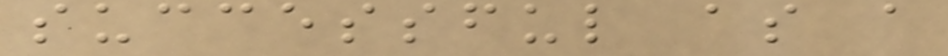successful as a
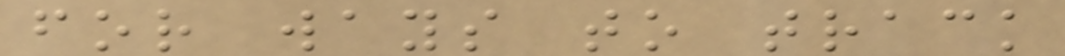for ways to track
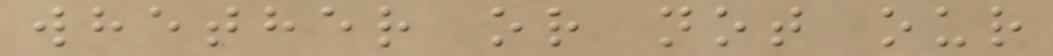whether or not our
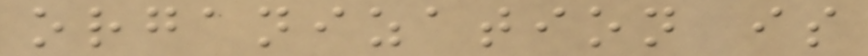organization is
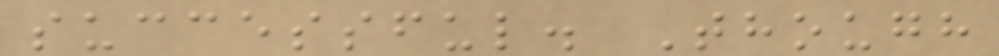successful. Though
